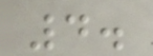4.
